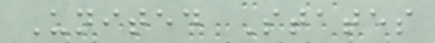United States
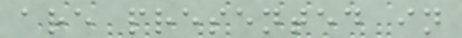are presented in
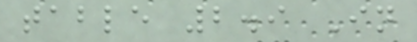table 2.9 In
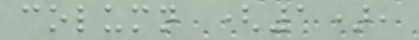column (1),
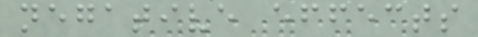negative effects
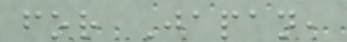for Japan,
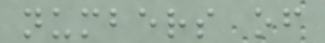numbers of
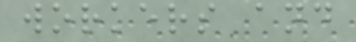workers and
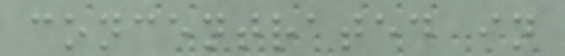concentrated in
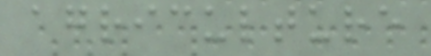agriculture
